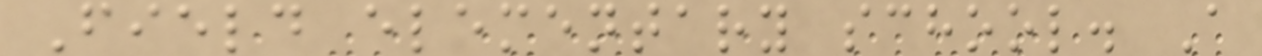Field elementary school. A
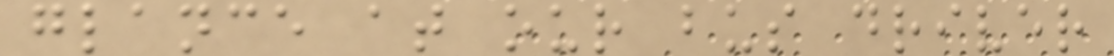glance at our bus driver
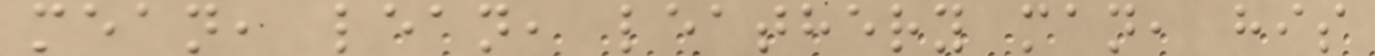mean, lean, leathery man, his
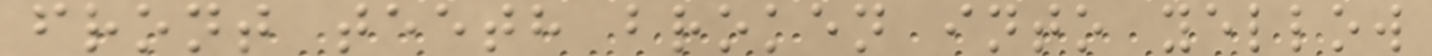front teeth broken into yellow
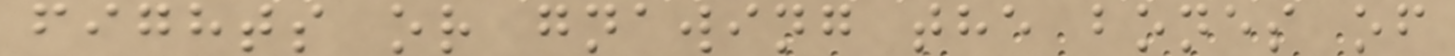fights or gnawing the bones of
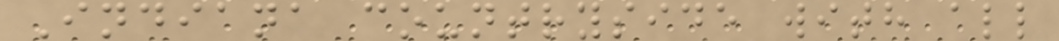Indiana countryside with all
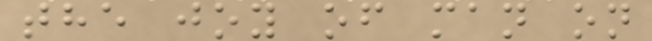the joy of man on
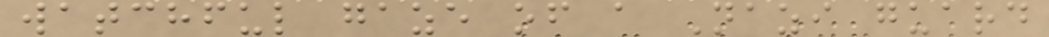watchful gaze of a Nazi guard
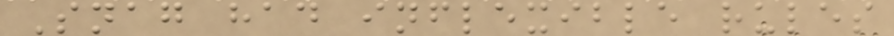Snag had inflexible rules
